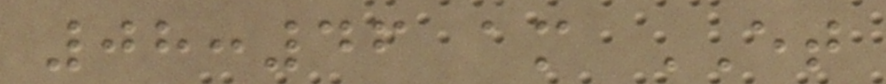08:46 am ET
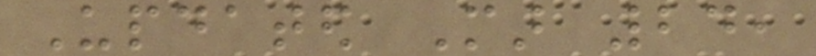Updated Mar 24,
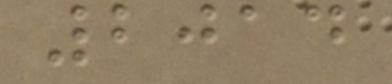2014
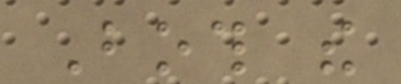Both the
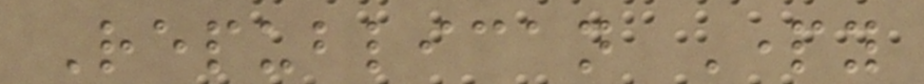Republican Party
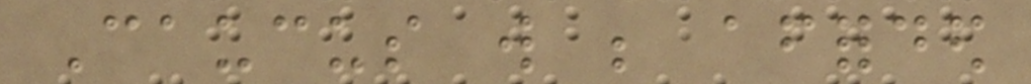Caucus will be afforded
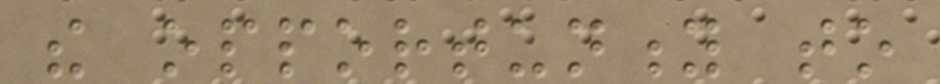the opportunity to
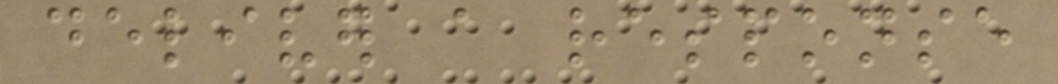deliver a response
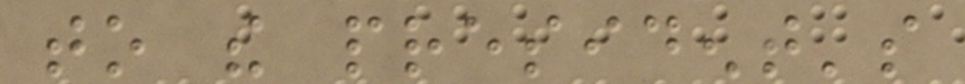to the president's
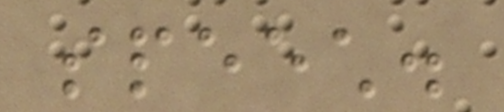speech.
